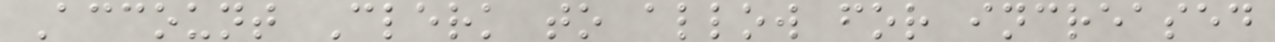Account Clerk to allow for increased
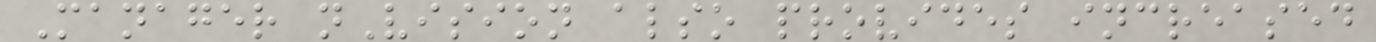Manager nVision also provides increased
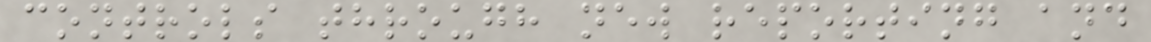controls through new reporting and
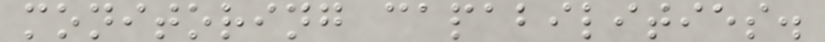monitoring capabilities.
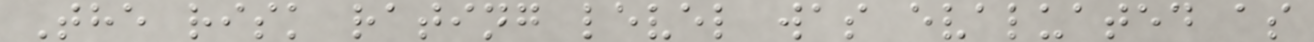The risk rating level was evaluated as
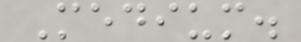Medium.
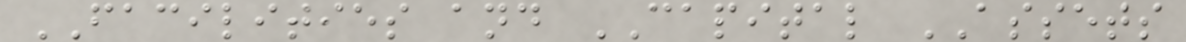FACILITIES and CAPITAL ASSETS
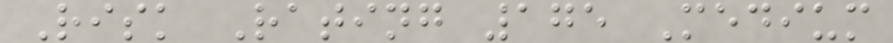Risk Rating 175 Medium
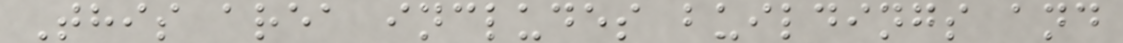This area includes buildings and
